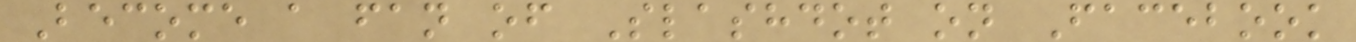Become a fan of Slashdot on Facebook
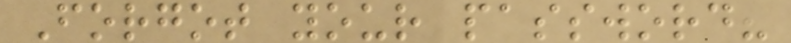Forgot your password?
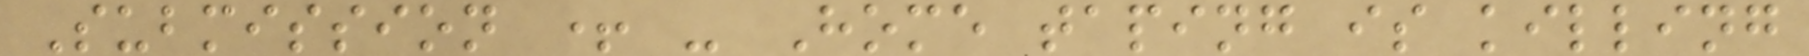Submission + - Home taping is killing
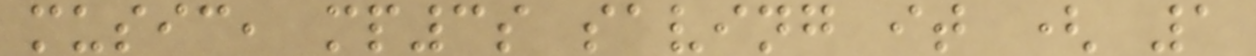music, mp3s saving it ( 1
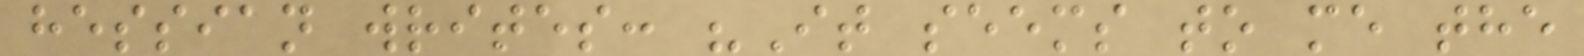hessian writes: "It seems to me the
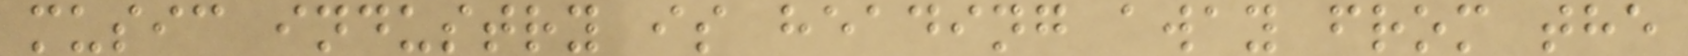music industry is heading away from the
